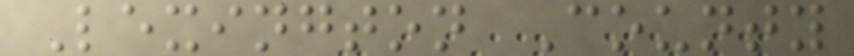Lexington County
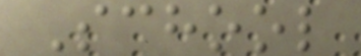School
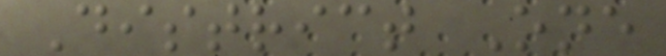District One
